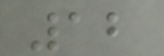12
